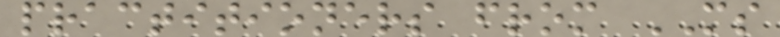practitioners from MS
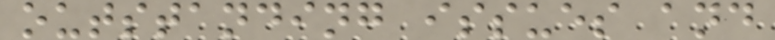outstanding issues and
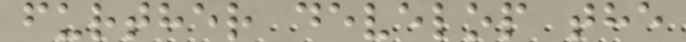further develop the
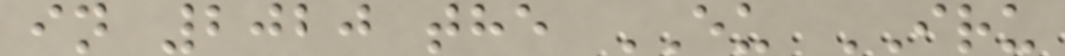in 2020 the EU IRU
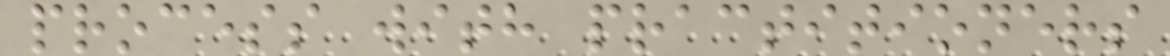process with practitioners
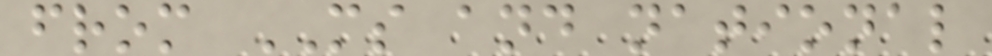from MS and national
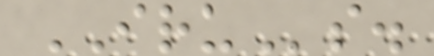IRUs.
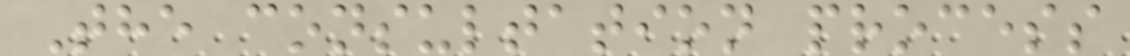The consultation process
